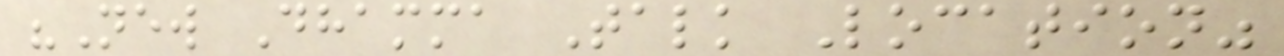"New Dhamma Talk Location"
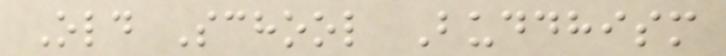Old School Buddhism
